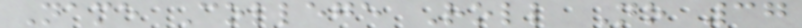Name College Roll No 37
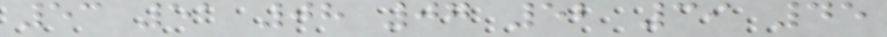53 51 08 07 52 39 45
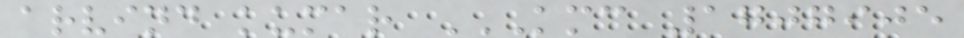arvind kumar KMC 1707905
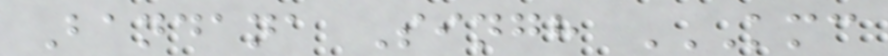Bandana Singh KMC
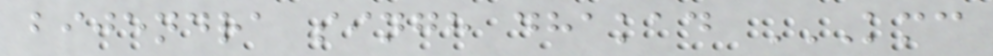bijendra singh dhakad KMC
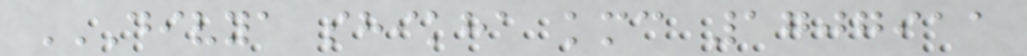DIVYA SHIKHA KMC 1707911
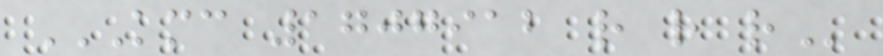KMC 1707912 R R R
